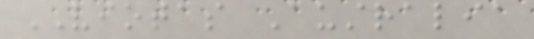VIOTAS Australia
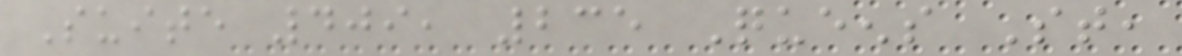Suite 409, 235 Queens St,
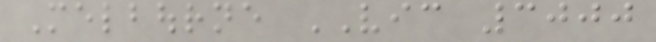Melbourne VIC 3000
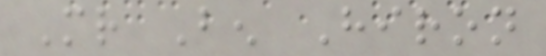Mr Ben Hiron
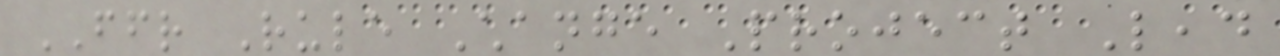FFR Rule Change Project Lead
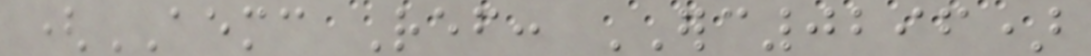(AEMC Ref: ERC0296)
